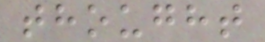thought
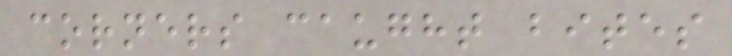corners caught bites
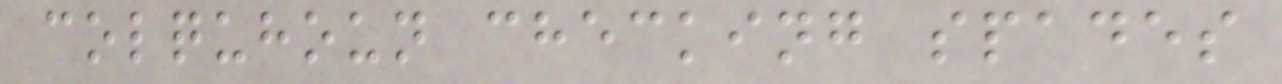colquhoun checking spades
